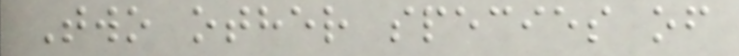Two other species of
